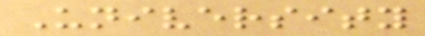University
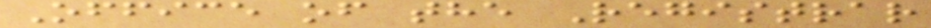Office of the Registrar
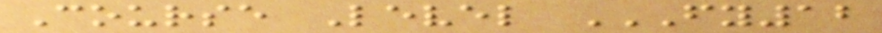Course Level FY12
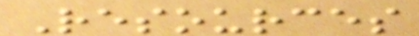Resources
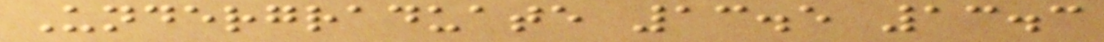Undergraduate 13.5 13.3
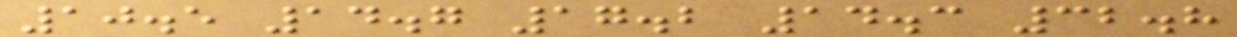10.5 14.7 17.2 14.3 32.8
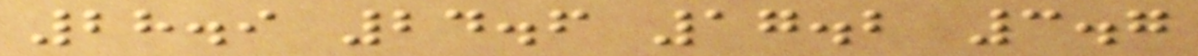28.9 24.6 17.2 3.7
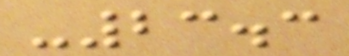-23.3
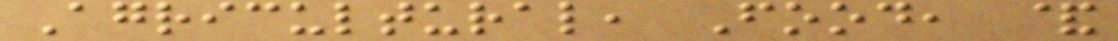Agricultural, Food, &
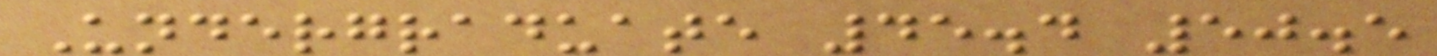Undergraduate 45.4 50.5
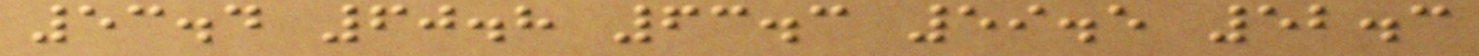53.4 60.8 63.3 59.5 52.3
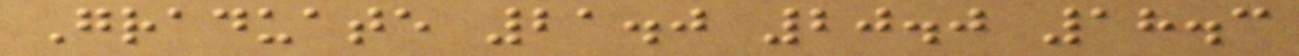Graduate 21.0 20.0 18.3
